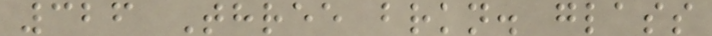326 Three brkn. glass
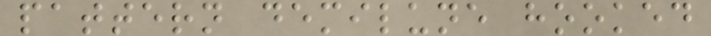pattern demilune hooked
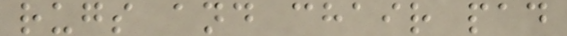rugs and chair pad
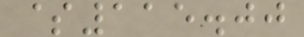$115.00
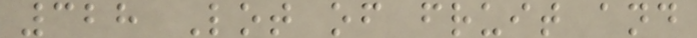328 Lot of fruit and
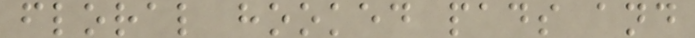floral hooked pads and
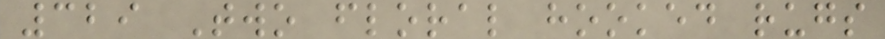329 Two floral hooked rugs
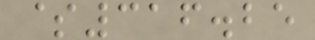$316.25
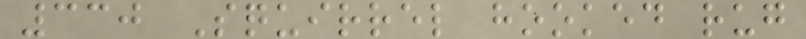330 Squirrel hooked rug
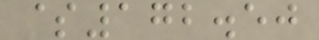$172.50
